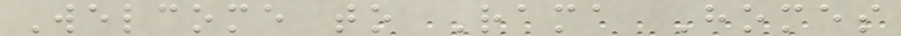Welcome to Rama Homes
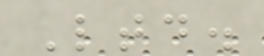Ltd.
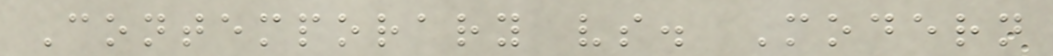Contemporary vs. Modern
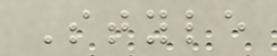Style
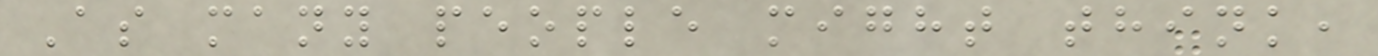As many people might think,
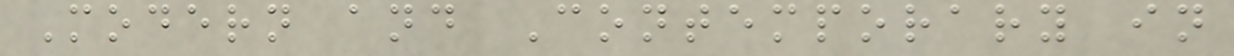Modern and Contemporary in
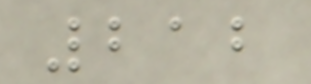212
